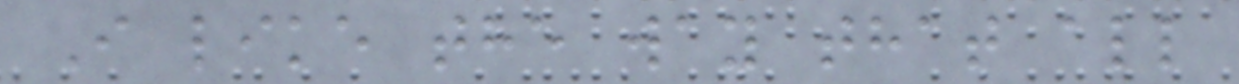I like the way that all
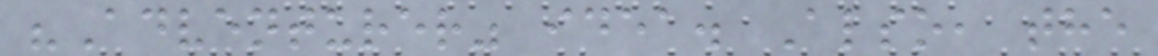"Adventurer" idea. Also, the
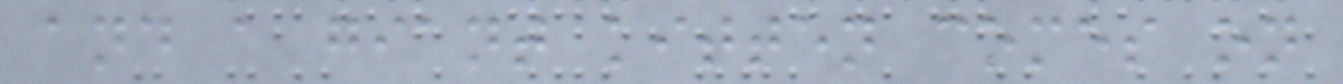and a giant kitten comes on
